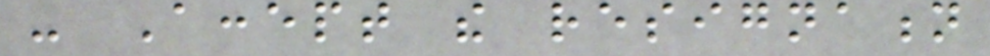- Accept the resignation
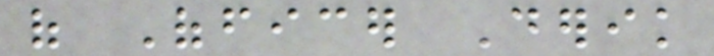of Officer Derik
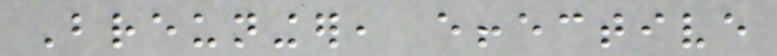Breuninger, effective
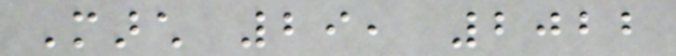March 29, 2022
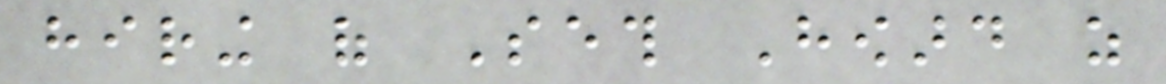hiring of Seth Howard as
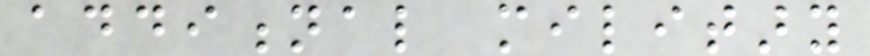additional military
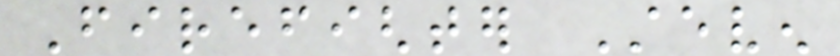Firefighter Steven
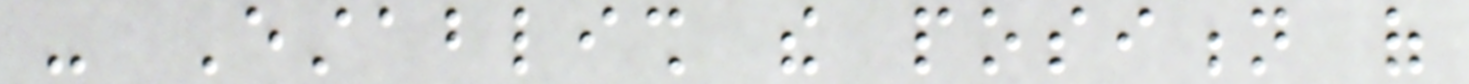- Establish the position of
